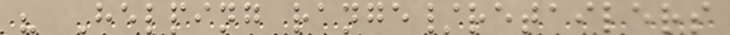" Helping range/retailers
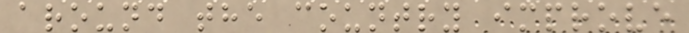around the country improve
